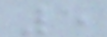5
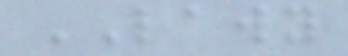LAWY
